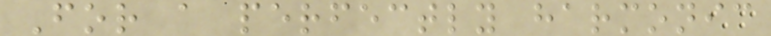For a perfectly harmonic
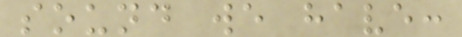sound we have:
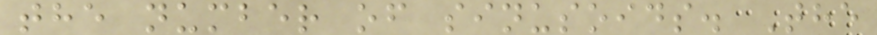the number of sinusoids. The
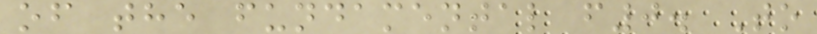of the fundamental f0. To
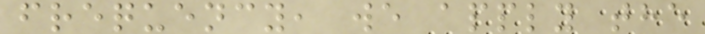frequency, we apply the
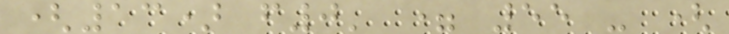(13) f0' = 55 - (
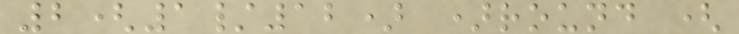2(1/12) )round (
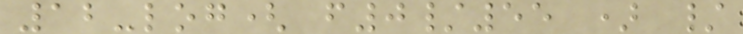12-log( f0/55 ) /
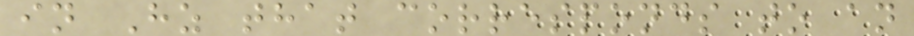in Hz that corresponds to an
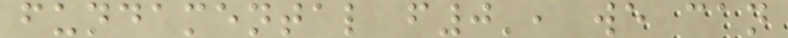fundamental f0', we can
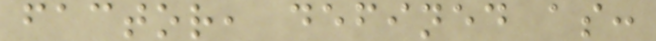factor, defined as:
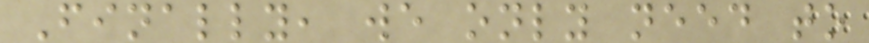Finally, we only need to
